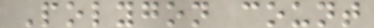Polygon count
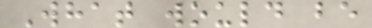What would be
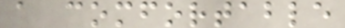a comfortable
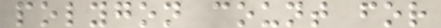polygon count for
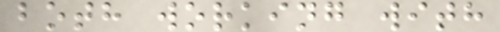both working with
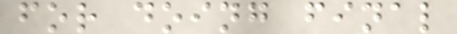for doing final
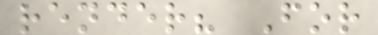render? For
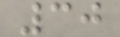30
